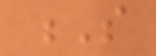S
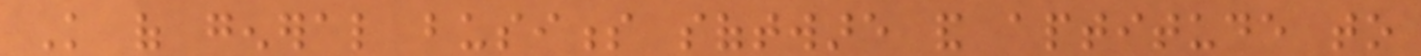Knowledge of general business software and aptitude to
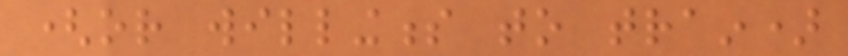(or willingness to train)
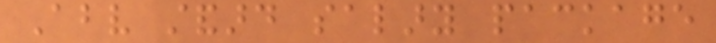Above standard salary package
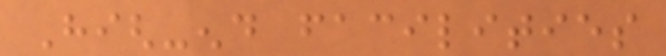High-end facilities
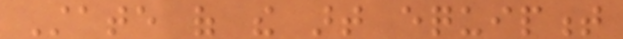State of the art equipment
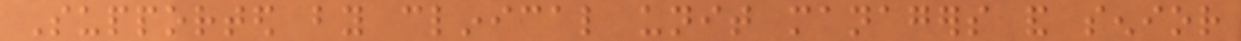Supported by clinical unit managers and senior
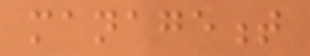management
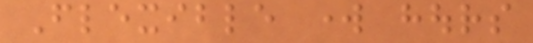Flexible work hours
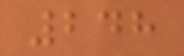248
